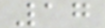17
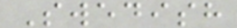Swedish
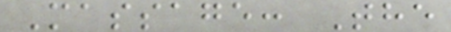Massage: The
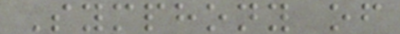Symphony of
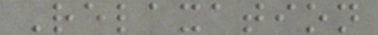Relaxation
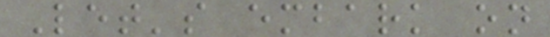Let's embark on
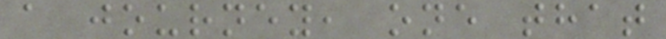a journey, one that
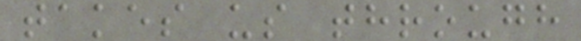takes us through
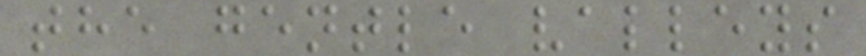the gentle valleys
